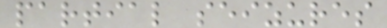partial seizures
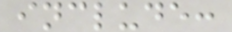include:
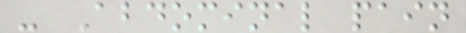- Abdominal pain
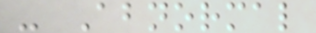- Abnormal
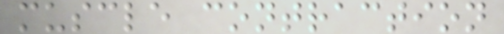muscle contraction
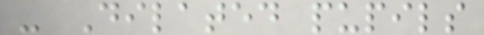- Dilated pupils
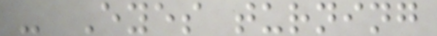- Eyes turning
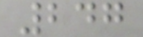247
